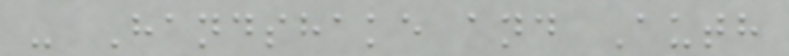- Handshake and Auth
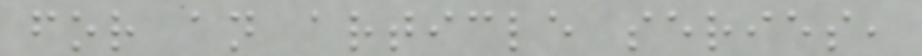for an article series,
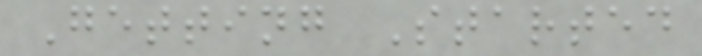Getting Started
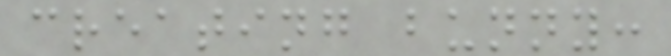creating bunny:
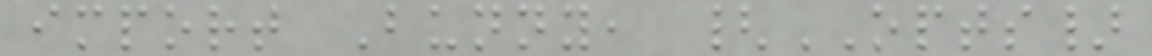import Bunny, {OPTS}
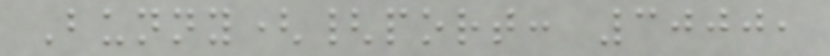Bunny({port: 3000,
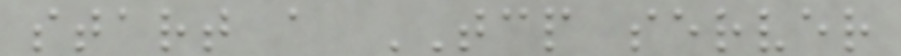start a TCP server
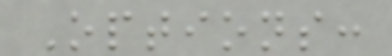Options:
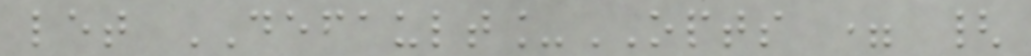let DEFAULT_OPTS = {
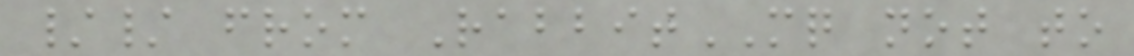// from RabbitMQ not to
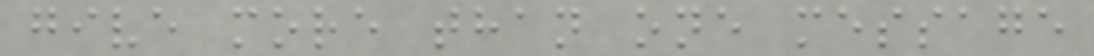give more than one message
